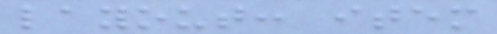layout: item
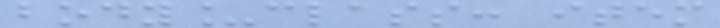body_class: item
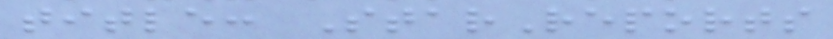title: StarReports
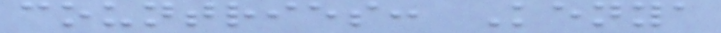countries: Kenya
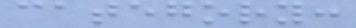category:
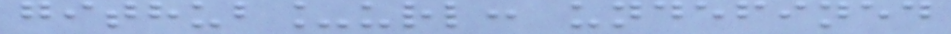github_url: undefined
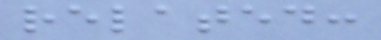related:
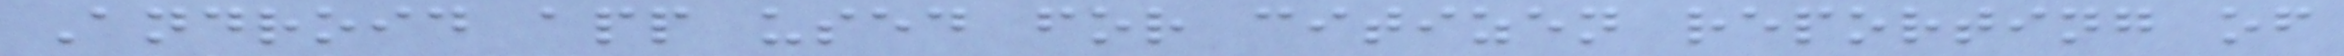Android app used for citizen reporting of
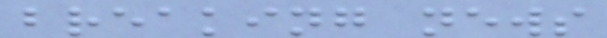breaking news
